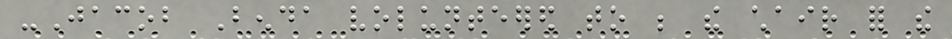-Jacob Benda volunteered to be the chair for the
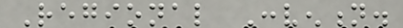Regional Convention.
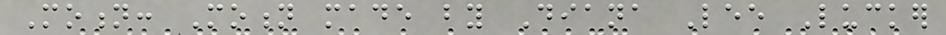Motion: Motion made by Diana Lee Lucker
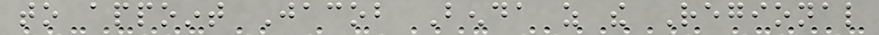to appoint Jacob Benda as the Regional
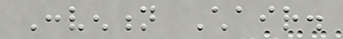Convention Chair.
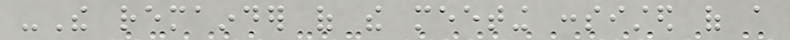-The remainder of the meeting consisted of a
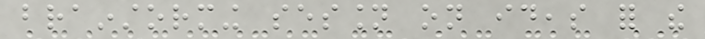brainstorming session on ideas for the
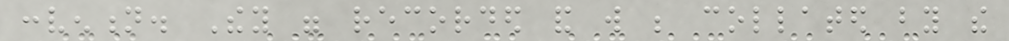convention. They were recorded and will be collated by the
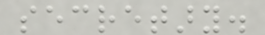secretary.
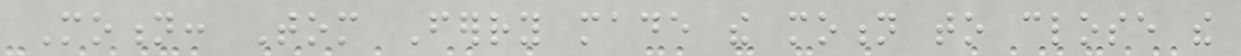Motion: Tom Ferry made the motion to close the
